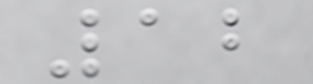12
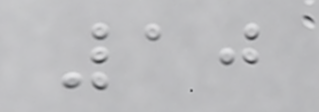10
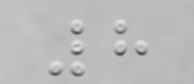8
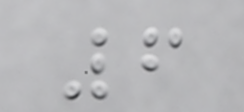6
